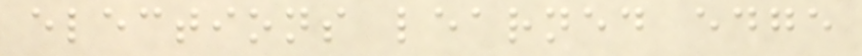elections learned edge
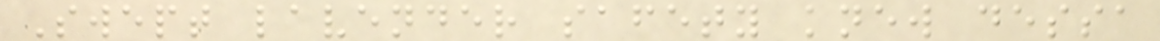Swept lavender safety knew dessa
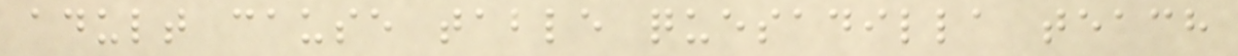adult cause table quesadilla teach
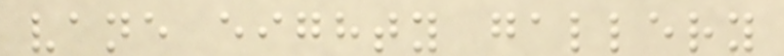vane eighty gallery
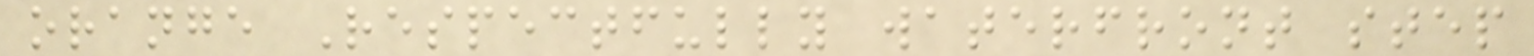orange Respectfully waterfront step
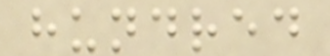hundred
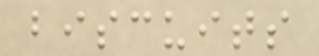biscuits
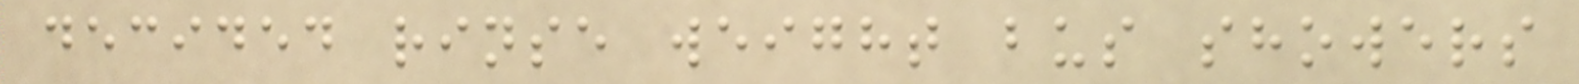decided rinse weight bus showers
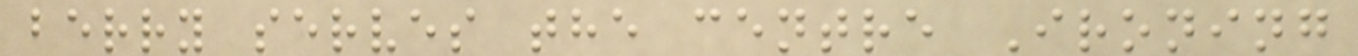berry serves the centre Ironing
